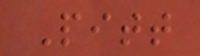Pitt
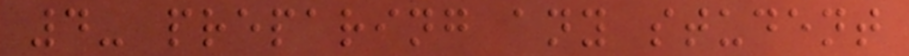4- preparing any student
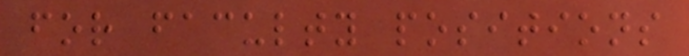for faculty positions
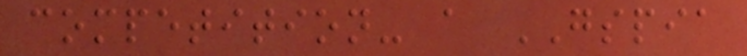competition- a GSPIA
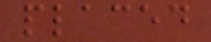placed
